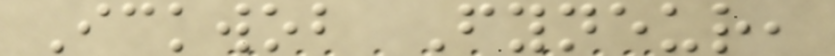Ickwob Fyneur,
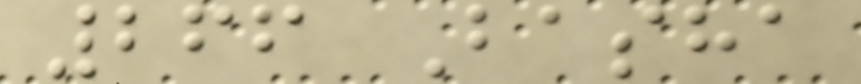266 Basha
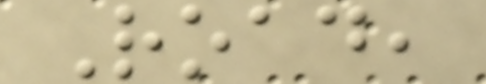Road,
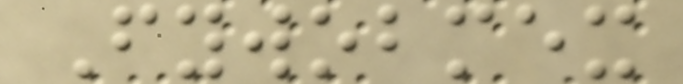Fywobmex
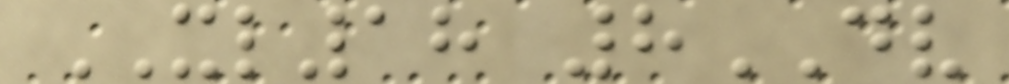XL18 8DV
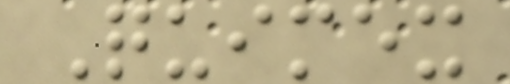Quimex
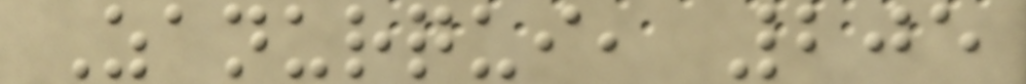Zanurqui, 205
